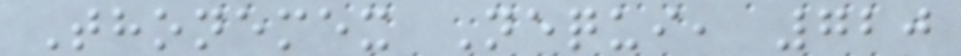Thonemex Nequi, 720
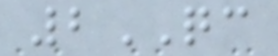2QC
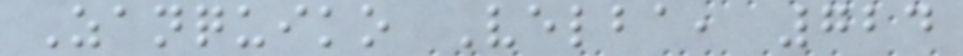Zanquiko Velba, 724
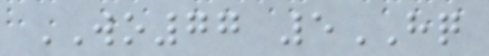WO77 5HQ
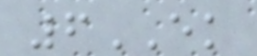6EK
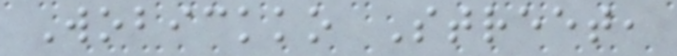Wobickko Street,
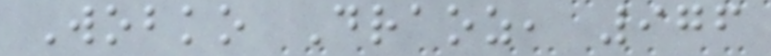Wobko Draoz, 976
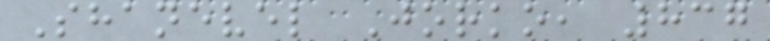Shanevel Jorko, 837
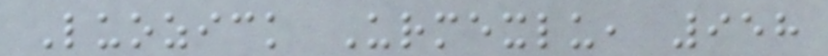Luozick Urmexlu, 958
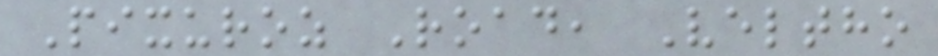Pixuroz Road, Veltho
